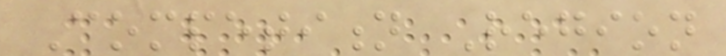Competition Region
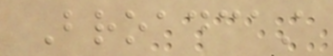Broadcast
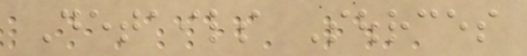Details Sources
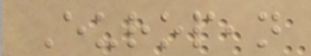European
